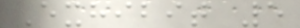Exhibit 5
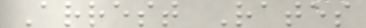Arrest Rates
